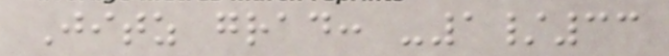Jitz grad: -1/33
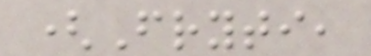(Fryti,
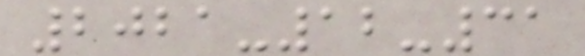2021-12-31
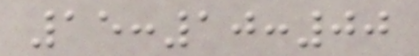15:10:00
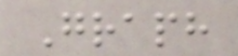Graph
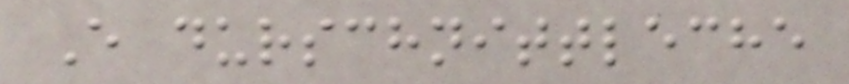E durschnittleche
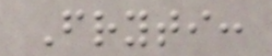Fryti:
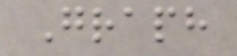Graph
